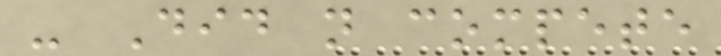- Did not compete
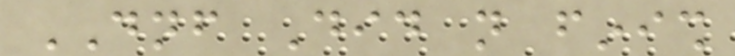DNF Did not finish
